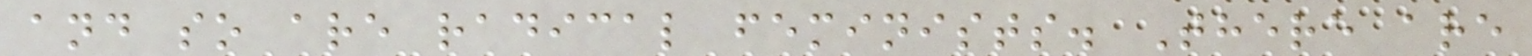and so are radical feminists. There are
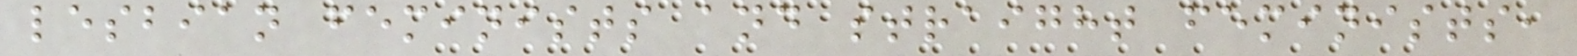lesbian feminists and straight feminists,
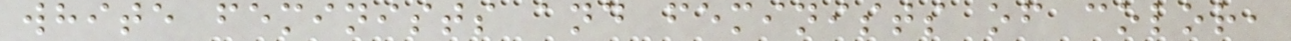white feminists and feminists of color,
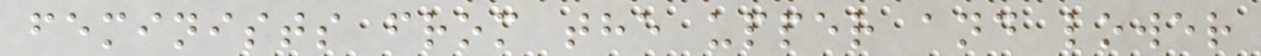feminists from the upper and lower
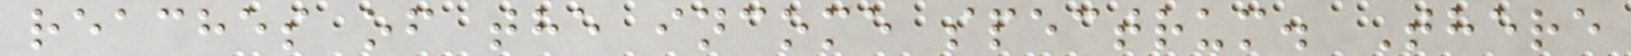reaches of the income spectrum. There
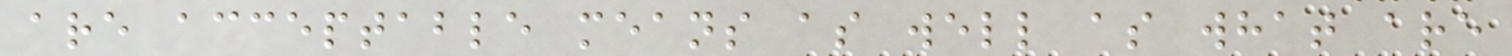are acceptable means as well as what are
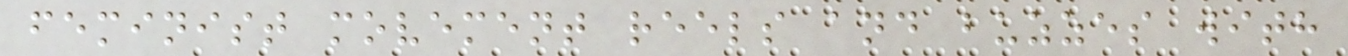feminist movement reels and buzzes with
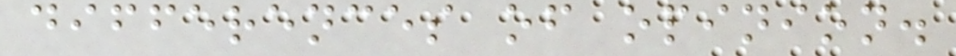differences of opinion.
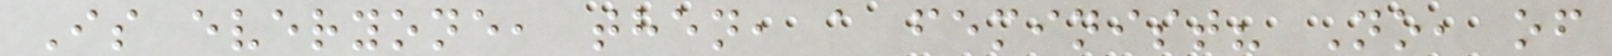Is everyone, then, a feminist? No, of
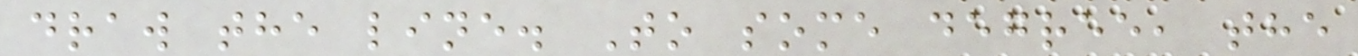draw the line. To some degree, the
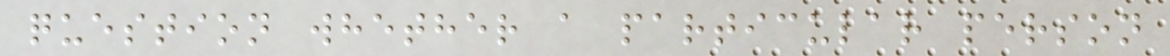question whether a particular person
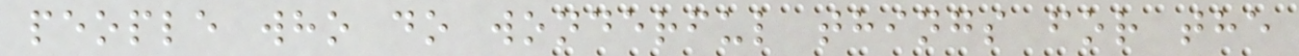people who do wonderful things for the
